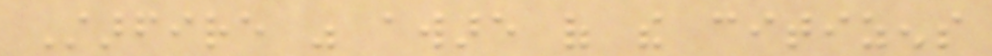Starfire was aware of the citizens
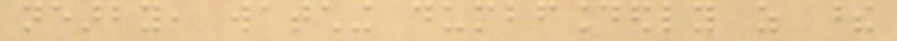nearby, watching dumbfoundedly as these
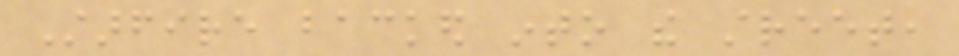Starfire backed into the street,
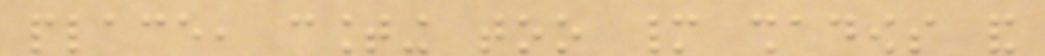place, counting too many shadows and
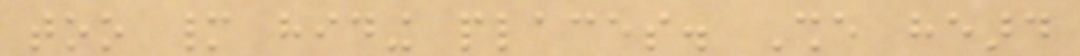too many hiding places. She heard
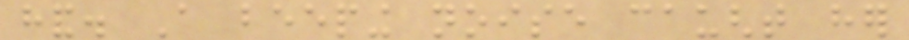hand. A beeping noise caught her
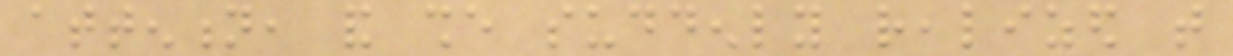attention, and she suddenly realized that
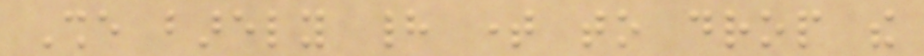She barely had time to drop the
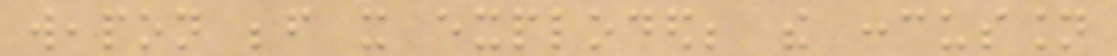weapon before it exploded; the concussion
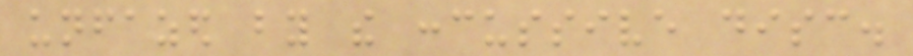unfazed by the concussive disc.
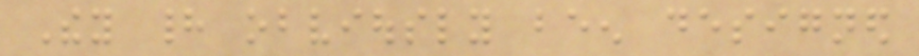They had obviously been designed
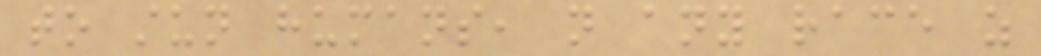to stun humans, not any race as
